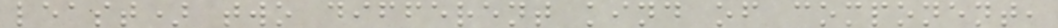least) two different kind of component,
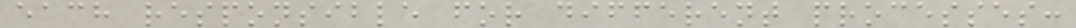each responsible for different processes:
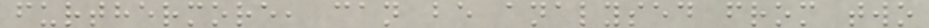furthermore, can be analysed from two
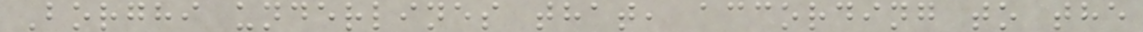Borghi underlines that, according to the
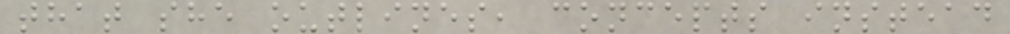that she outlines, concepts instead
